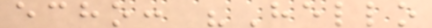echo: "Hello
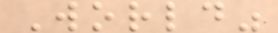World"
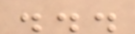...
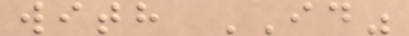with ID"
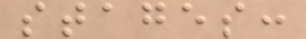stages:
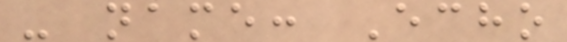- name: Echo
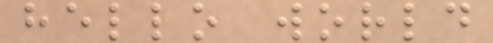hello world
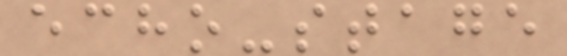echo-stage
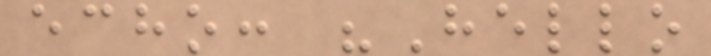echo: "Hello
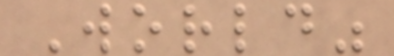World"
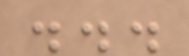...
